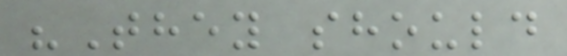"They should
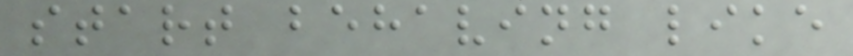start behaving like
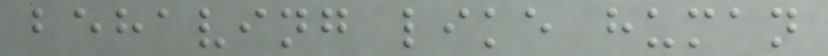behaving like human
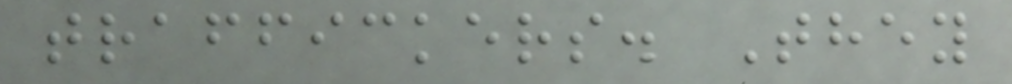traffickers. They
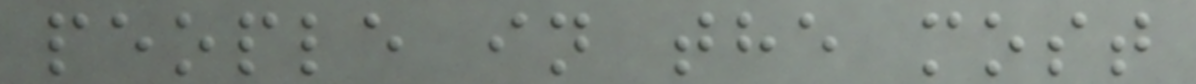people in the most
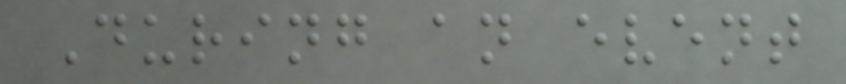During an event
